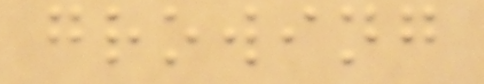growing
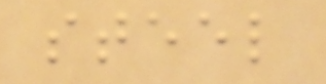steel
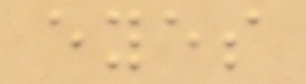eyes
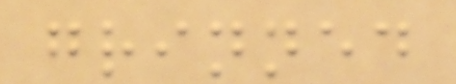grinned
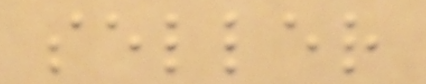seller
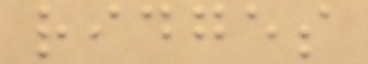ridges
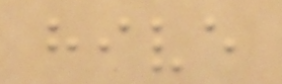hive
